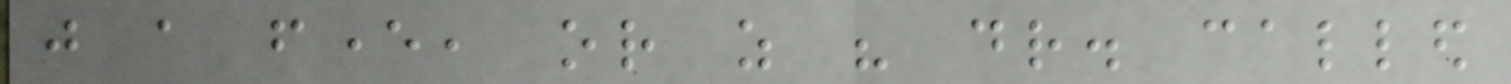just a fever, or as his dr. called
